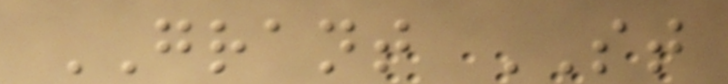GRANT ST
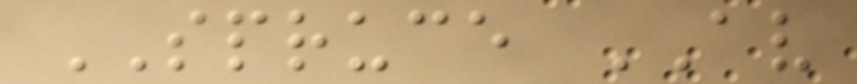SPRUCE AV
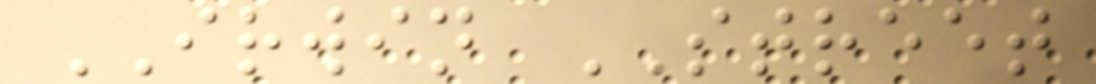IRWIN STREET
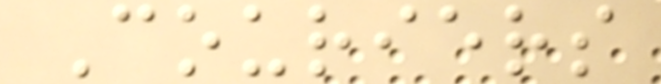Couriers
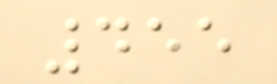455
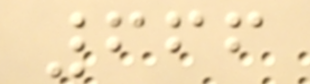666
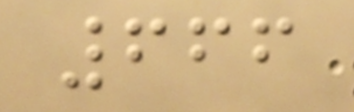666
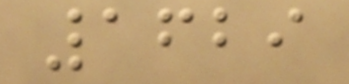1629
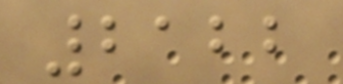2122
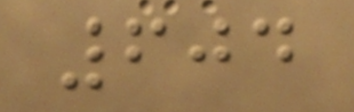604
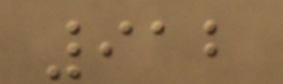912
